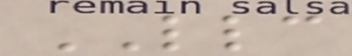LLC
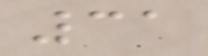31
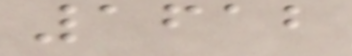1612
